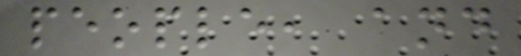people, and
